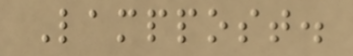Lamppost.
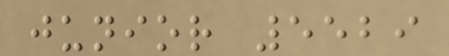junior 5529
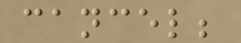cancel;
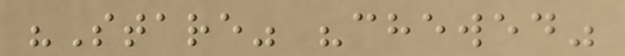"Stare" "chewed"
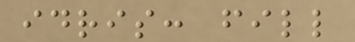idris: fill
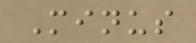Minus
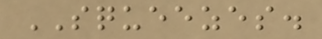SQUEEZES.
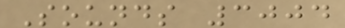Sounds 3004
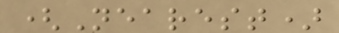(Nearest)
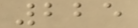225
